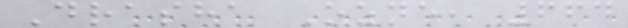Drasha Ozne, 664
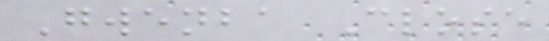Gwenba Close
